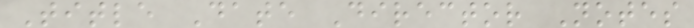Title Date Director Notes
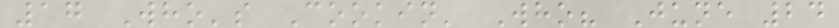17 Who's Cookin' Who? June 24
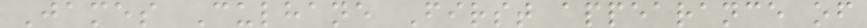James Culhane First appearance of
